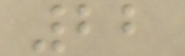22
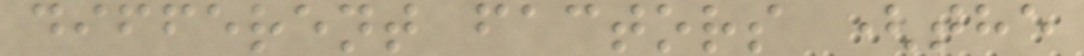different factors (the
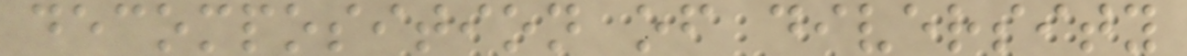decomposition of diversity
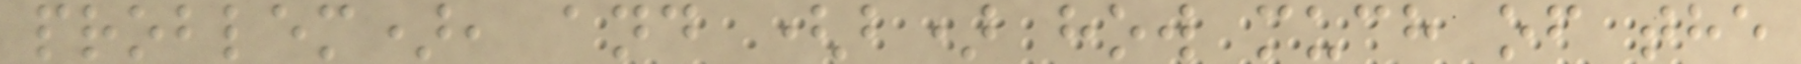problem), and (b) how much of the
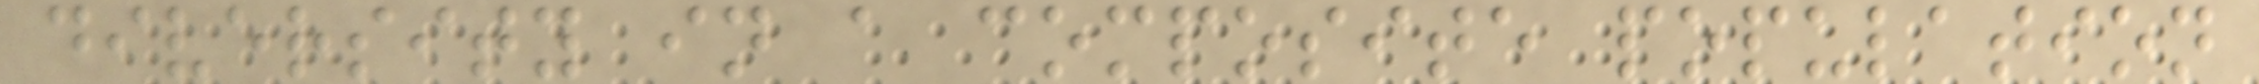diversity in a composite population
